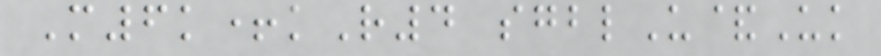M6k+kR4 sgblU&Uk
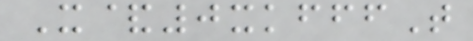X&0xkfffT
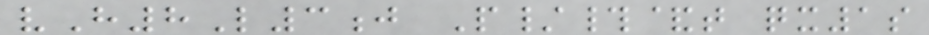vH8L3j P/#&t qx1s
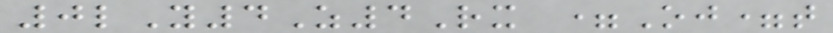0lY4Z4Rx =Oj=t
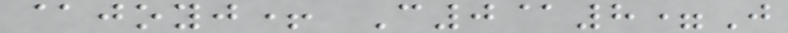@joyj+ C0@8=J
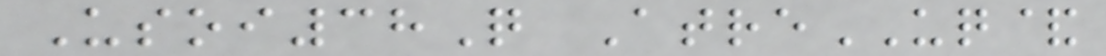Usoi38Q AtreUQ&
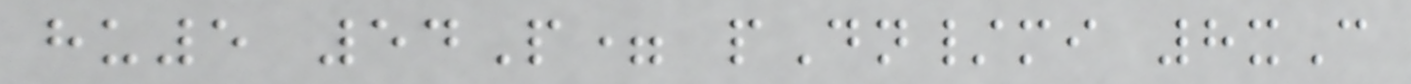hu5 54P= pDn/mi 8xC
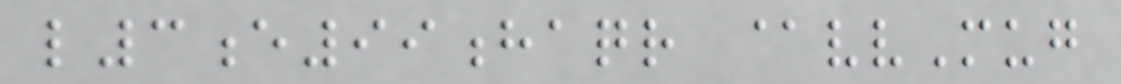l3e99haqr @vvMug
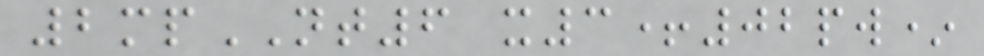2mpNT6 x3+02pw*
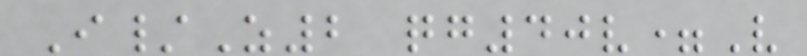I/Z2 qg40v=V
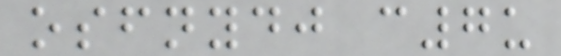osfnydj c7u
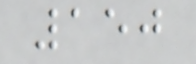150
